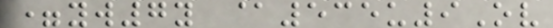=yw7y @535u9Ov
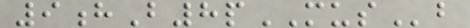9hB8pMUSb
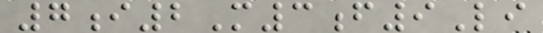7i2M3f9Li
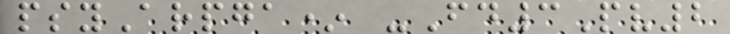psyArpga* -Fd3Pv2
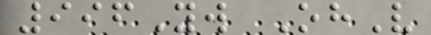996Yw OhV
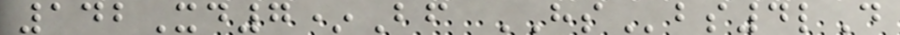142Xd7*Bf HSbs4lD
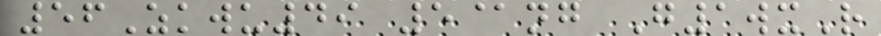56Zkwu49 5@ng G1wxR
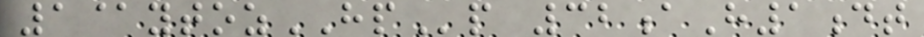1@ytozHPp 32aH1dt
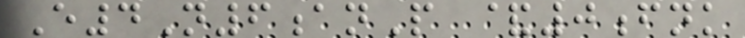E4N6anP &0fnk
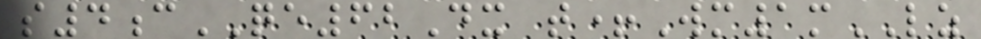s4cQE62Dx t+Wm1mLZ
